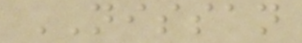NISSAN
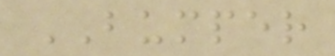BUMPER
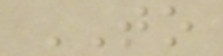TO
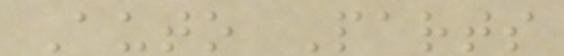Auto Parts
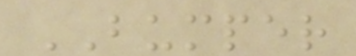BUMPER
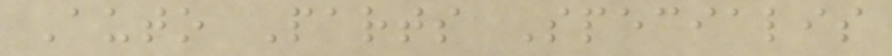Auto Parts Specialis
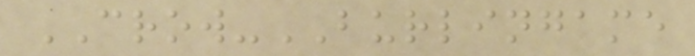CROW-BURLINGAME
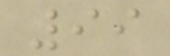99
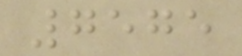7575
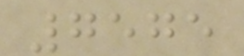7575
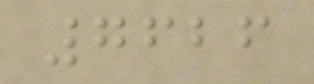7626
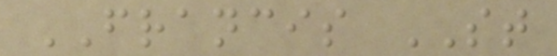FRANCIS ST
